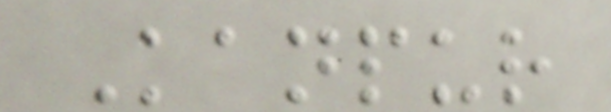Kanpur
